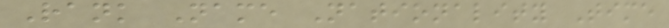Rank Name Nationality Time
